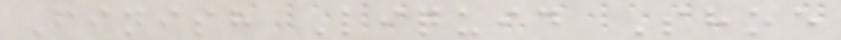Finish Liquid Shoe
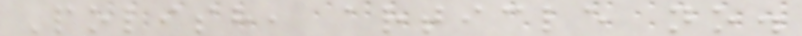Polish, article no.
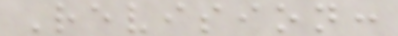Revision:
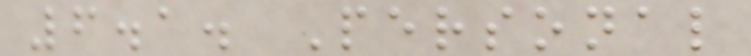6.1. Personal
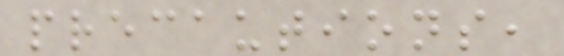precautions,
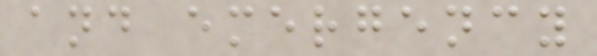and emergency
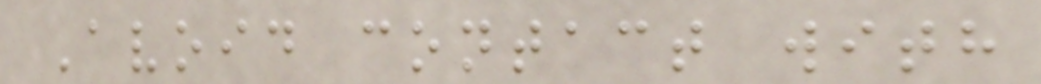Avoid contact with
